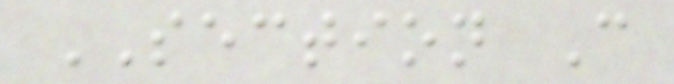SECTION C
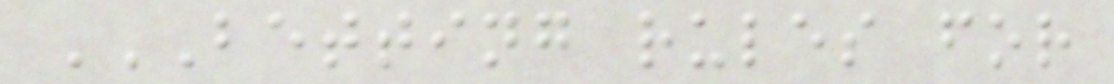BETTING RULES FOR
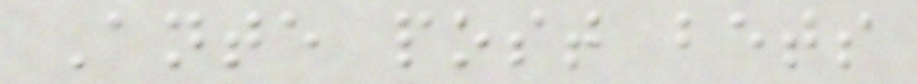Ante post bets
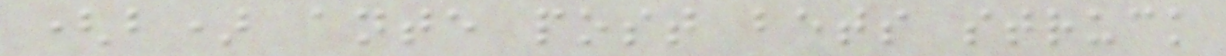(b) ante post bets struck
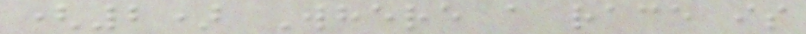(2) Where a race is
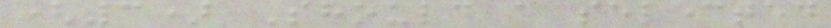(3) Should a selected
